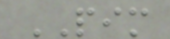PIM
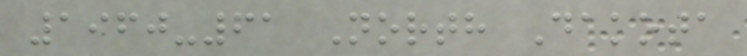1960-61 North Dakota
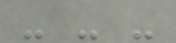- - -
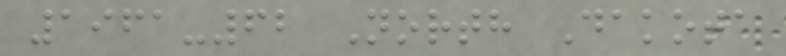1961-62 North Dakota
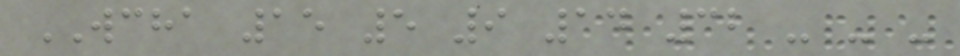WCHA 15 5 9 14 32 - - -
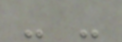- -
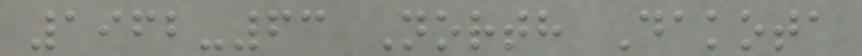1962-63 North Dakota
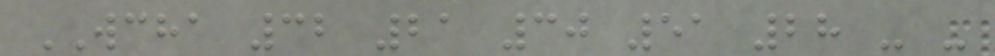WCHA 32 21 30 51 28 - -
